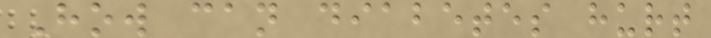How can diabetes hurt
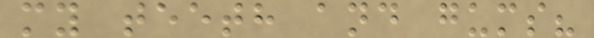my teeth and gums?
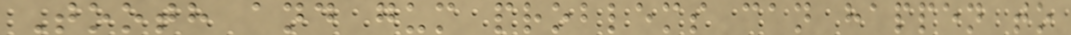Tooth and gum problems can happen to
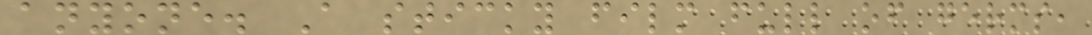anyone. A sticky film full of germs,
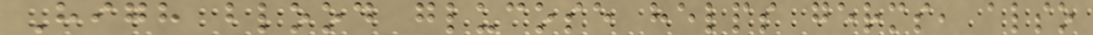High blood glucose helps germs, also
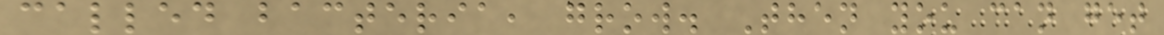called bacteria, grow. Then you can get
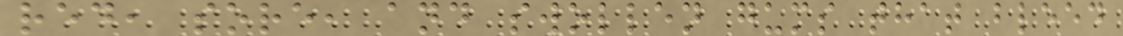red, sore, and swollen gums that bleed
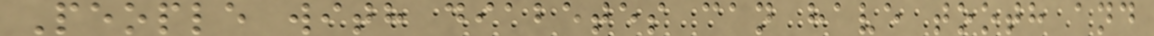People with diabetes can have tooth and
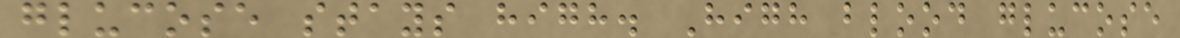glucose stays high. High blood glucose
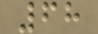68
